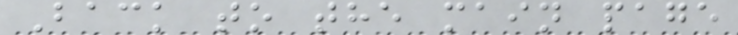Back to the main page
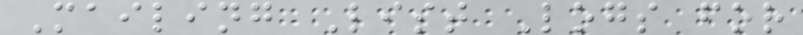Mailing List Logs for
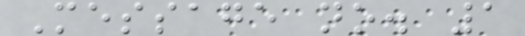Message no. 1
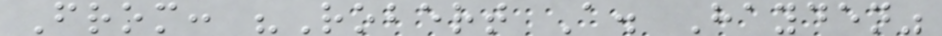From: "Robert A. Hayden"
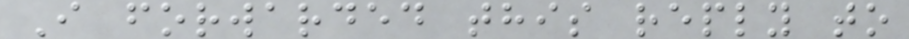I forwarded this reply to
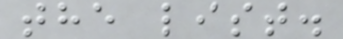the list.
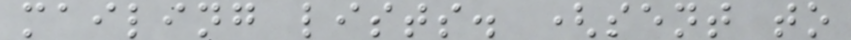mailing lists. (sent to
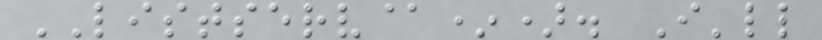LISTSERV@*). I'll
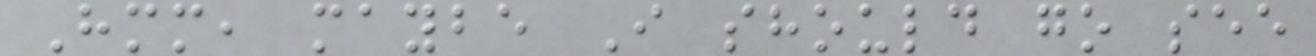Hmm, maybe I should go see
